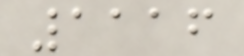1116
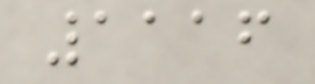1116
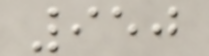950
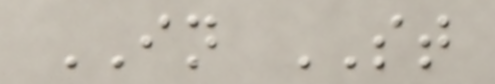IN ST
